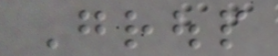Group
